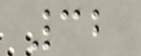32
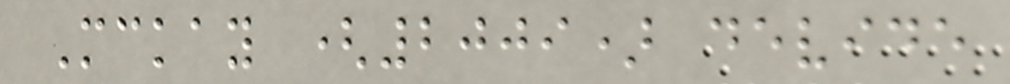Mckay (2009) devide
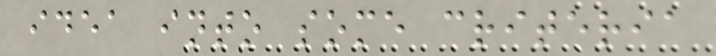idea into some criteria
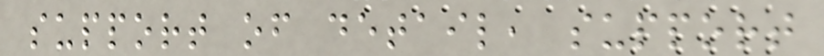support of detail, support
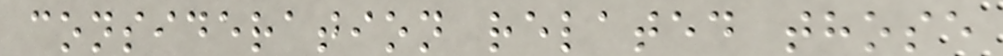consideration related those
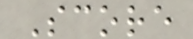Score
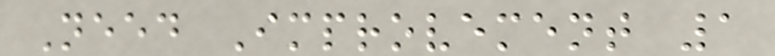Need Improvement 1
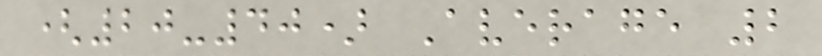(20-40) Average 2
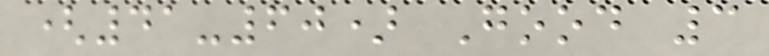(41-60) Good 3
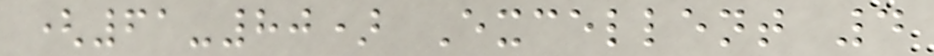(61-80) Excellent 4
